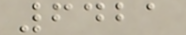6421
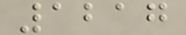1217
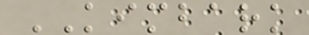KIMBARK
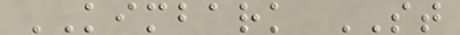KIMBARK ST
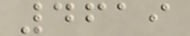4619
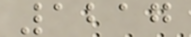1217
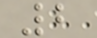2
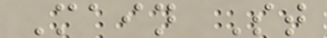Main St
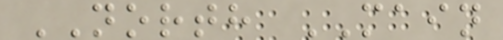NORTH MAIN
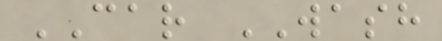CAR WASH
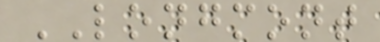LONGMONT
